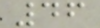46
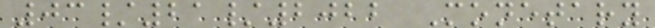03/21/2022 Monetary
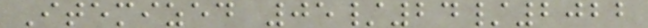Itemized 05/24/2022
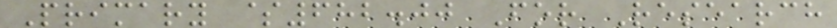Primary $682.00 For Research
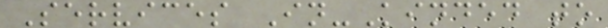Services In-Kinded to
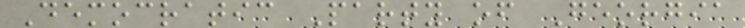Democratic Party of Georgia
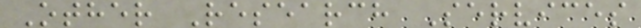Other Research Services
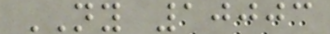NY 10003
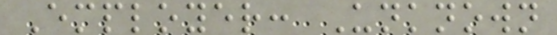Employer: Unknown
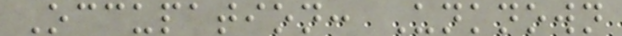Occupation: Unknown
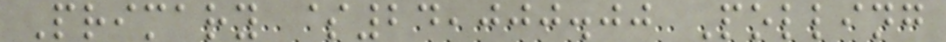Primary $24,000.00 Polling
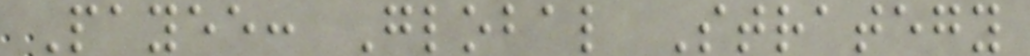Payee: Global Strategy
